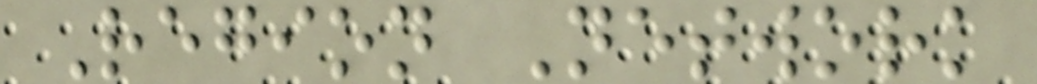Region Network
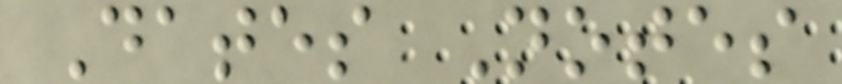Dates Notes
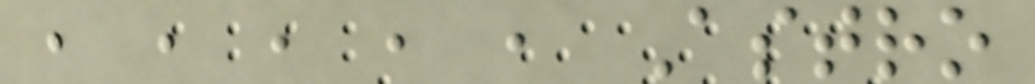, , , , , Astro
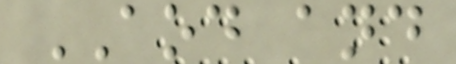AOD and
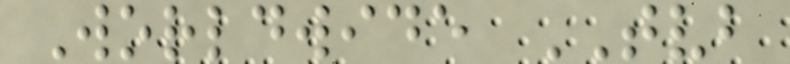Worldwide TVB
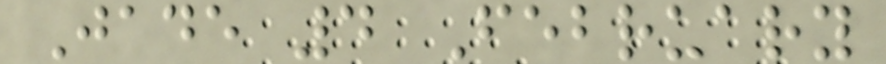Jade 4 February
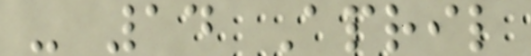- 14 April
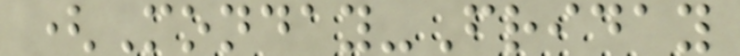(Monday-Friday
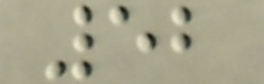52
